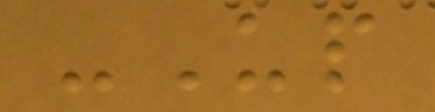-Up
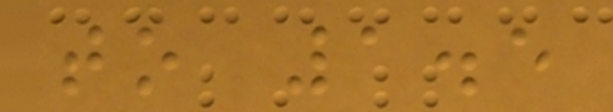to 1.5
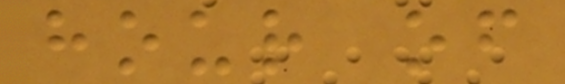hour of
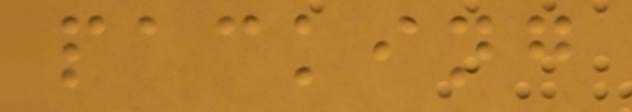packing
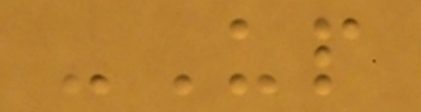-Up
